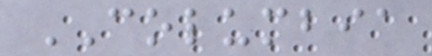COLUMBIA
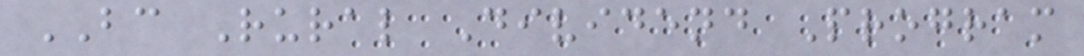BC Rural Dividend Program
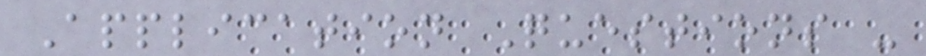Application Questions -
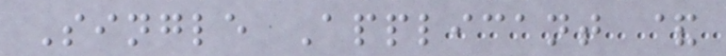Single Applicant &
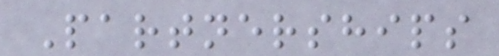Partnerships
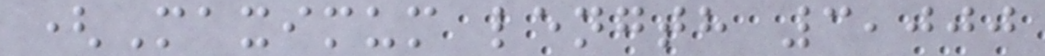(Maximum length 3,000
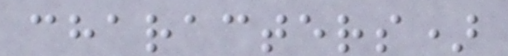characters)
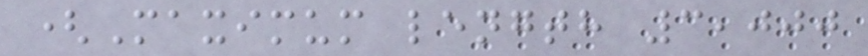(Maximum length 3,000
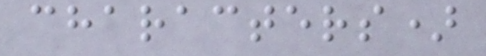characters)
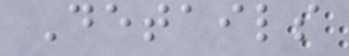Details
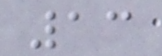13
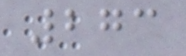273
